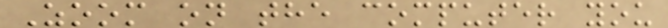Zoom on the computer you
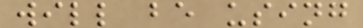will be using
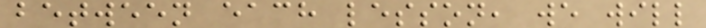between each lesson, we will
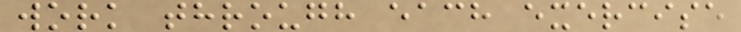work through each exercise
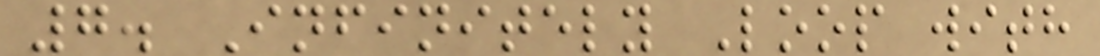7. Infinitely Loop with
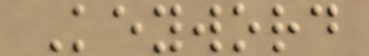Keyword
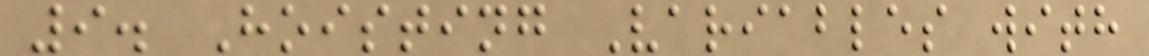9. Hoisting Variables with
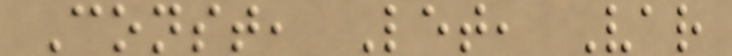Const, Let, Var
